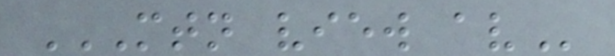MTN VIEW AV
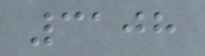3108
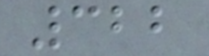322
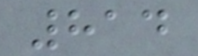814
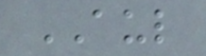AUL
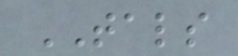TALS
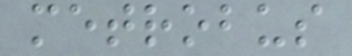metrobus
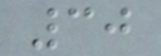30
